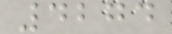4274
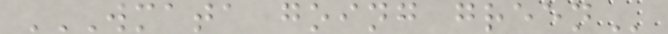WMATA GOING GREEN
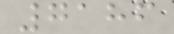7186
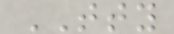TTY
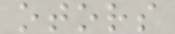otors
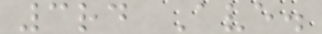3rd Ave.
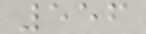556
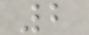2
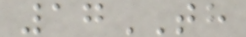17TH
